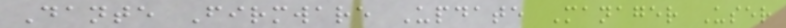Dante Firmware Update Manager User
